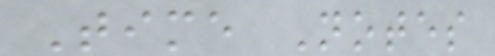Time Notes
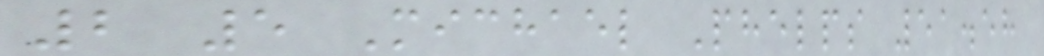2 5 Michael Phelps 51.58
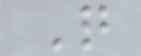Q
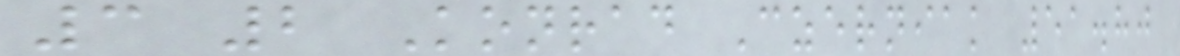3 2 Konrad Czerniak 51.80
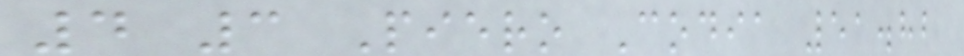4 3 Piero Codia 51.82
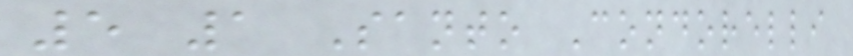5 1 Santo Condorelli
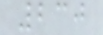230
